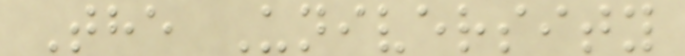The University
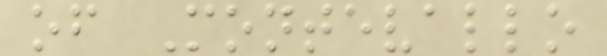of Montevallo
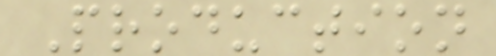Production
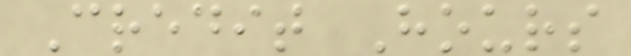Credit Hours
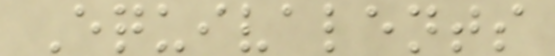Equivalents
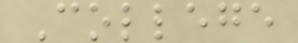College
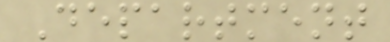Department
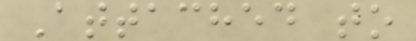Attached to
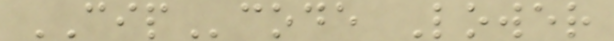CIPcode Lower
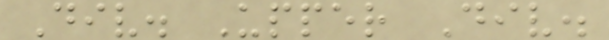Div. Upper Div.
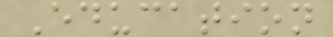Education
